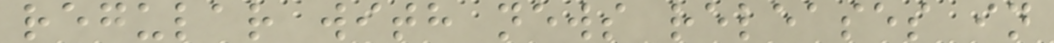regular with news releases in
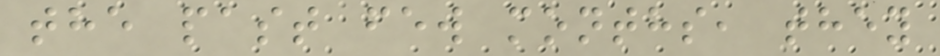the past few months, they
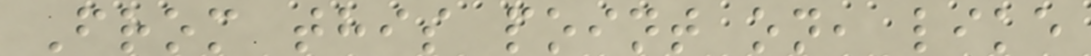From this point on, like
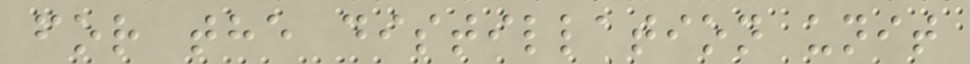for the distillation unit
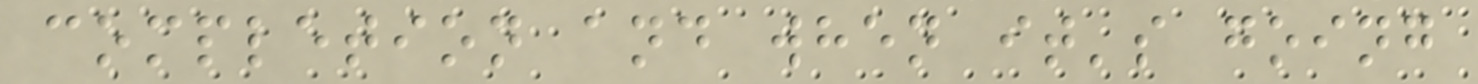completion and when it's going
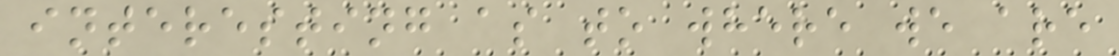interesting as to where we are
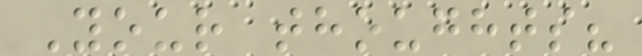Your thoughts?
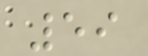59
